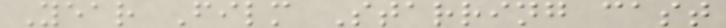Year Film Starring cast
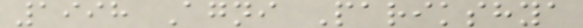1998 Agni Parikshya
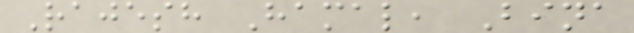Rajesh Hamal, Bina
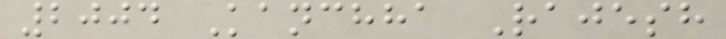2004 Kanchha Rajesh
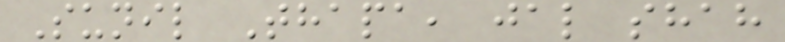Sunil Thapa, jal shah
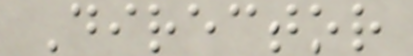Director
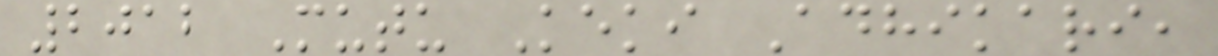2012 Mutu Keki Adhikari,
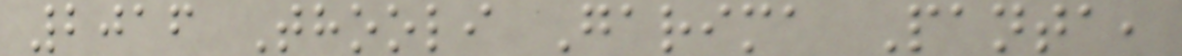2016 Thooli Garima Panta,
